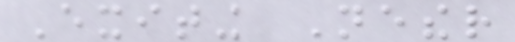Exiting Nether
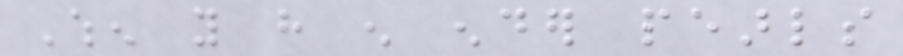When you have enough ender pearls
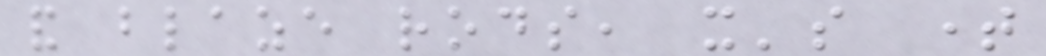and blaze rods, it's time
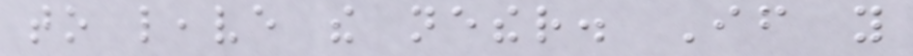to leave the nether. If you
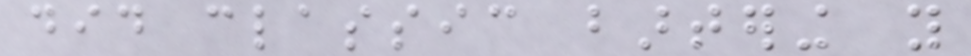did classic bartering you
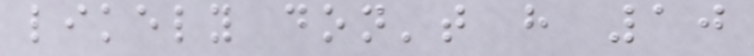likely don't have 10
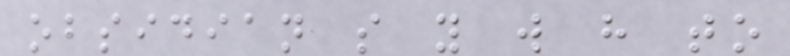obsidian so you will have to
